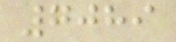7089
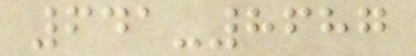641-8687
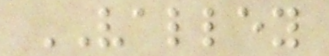VALLEY
